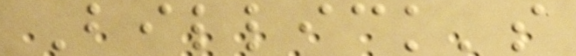Billick's
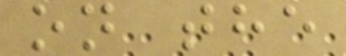on the
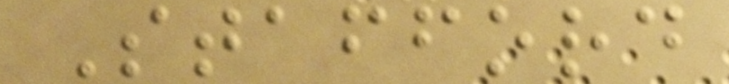Stafford
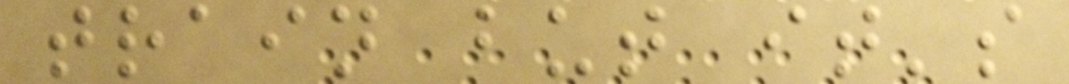train but it's
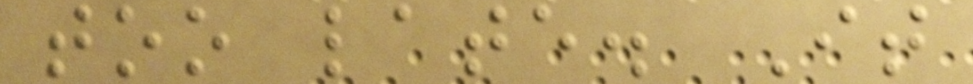too late. It
